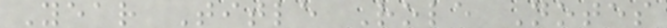Year Title Role Notes
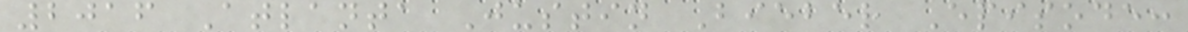2016 Atlanta Justin Bieber Episode:
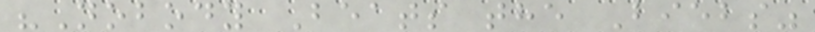"Nobody Beats the Biebs"
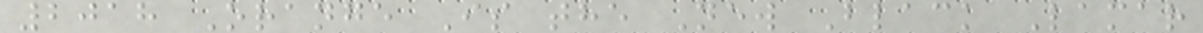2018 Orange Is the New Black Lamar
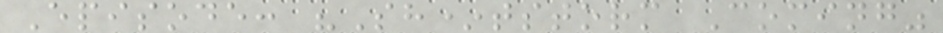Episode: "Sh*tstorm Coming"
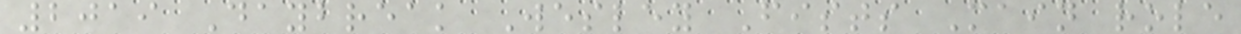2019 Daybreak Wesley Fists Main role
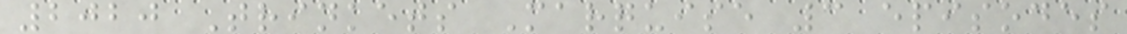2020 Trinkets Marquise 3 episodes
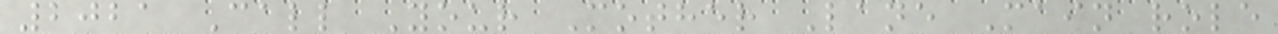2021 Call Your Mother Lane Main role
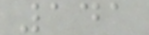141
